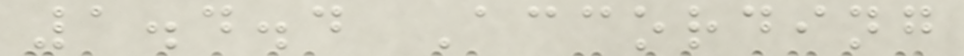1.4.4 According
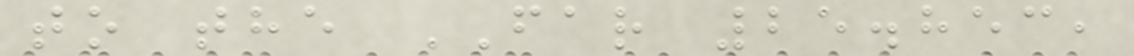to the FAR 25.853,
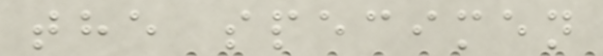the specimen
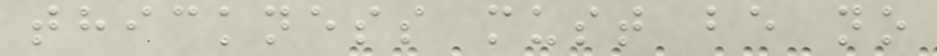thickness must be no
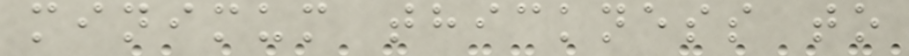minimum thickness to
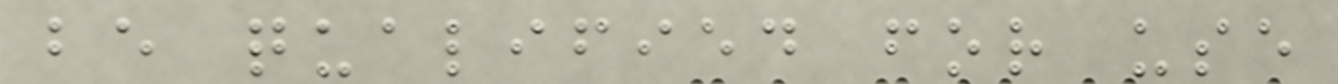be qualified for use
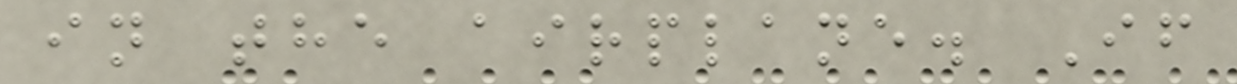in the airplane. If
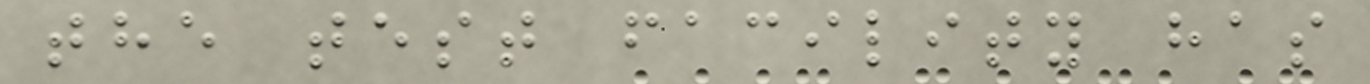the test facility has
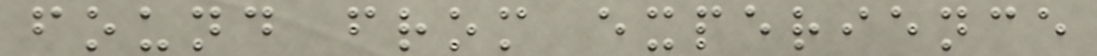found from experience
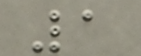1
